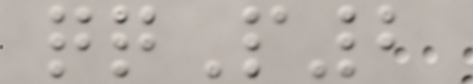qqP2
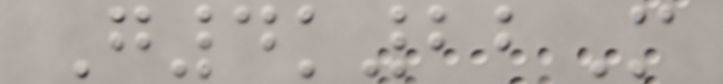G4k22M
